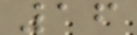16
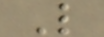L
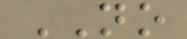NO
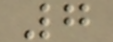7
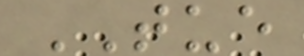TUE
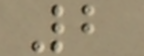2
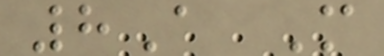8A M
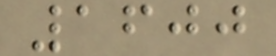1600
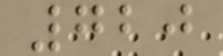720
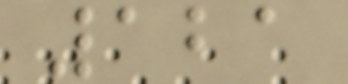121
